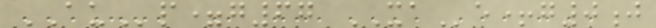AUp=g67 XAe+g0j
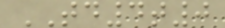TD4t0
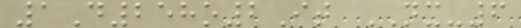1D258o2It NX-6
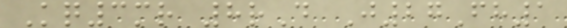Kq3mr 8rD J27Fh1
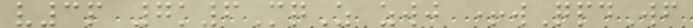v3p 7k6MqZ zwj +wQpdWf
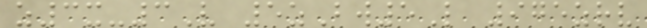z3x-3V 5zBw5L 975zrv
